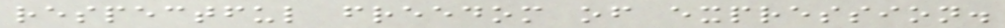respectful freedom of expression.
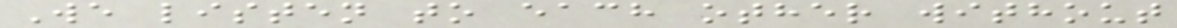We listen to each other without
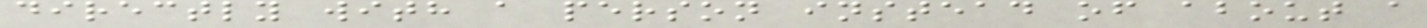directly with a person instead of about a
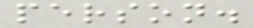person.
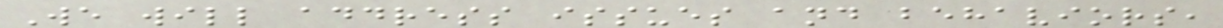We will address issues and behaviors,
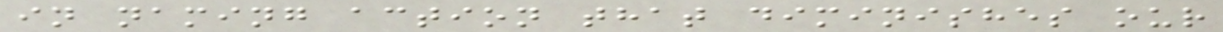in naming action that diminishes our
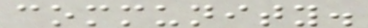community.
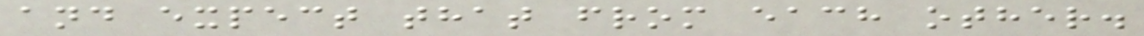and expect that from each other.
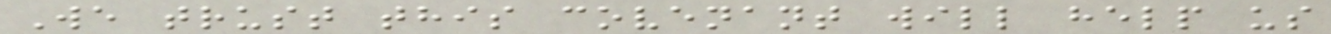We trust this covenant will help us
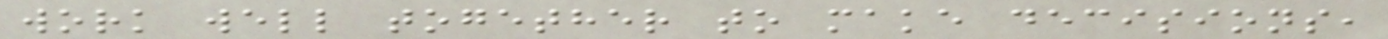work well together to make decisions,
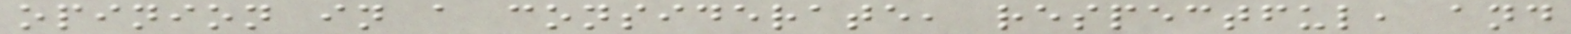opinion in a considerate, respectful, and
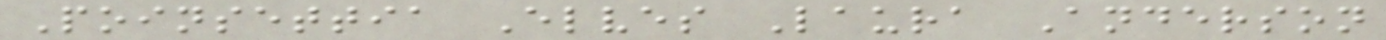Poinsettia Elves Laura Anderson
